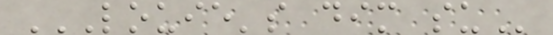LOUIE'S DIM SU
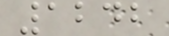1242
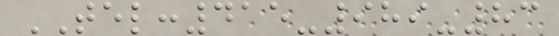TEL:415-989-83
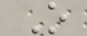O
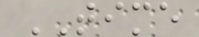TIME
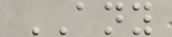ANY
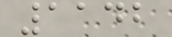1142
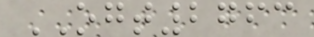OGT2763
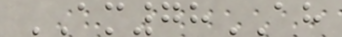AM78AH
